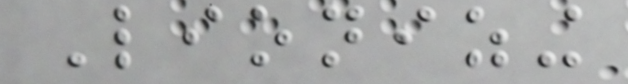Lionizing
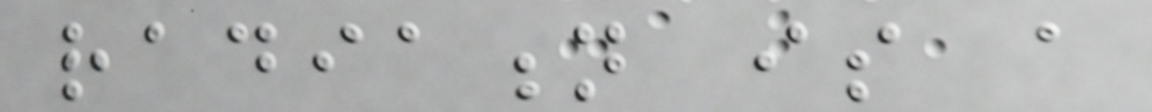radiation is a
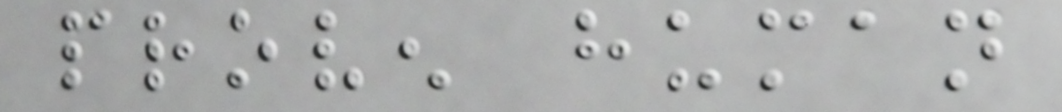proven human
